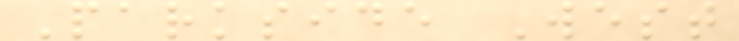Parkside West
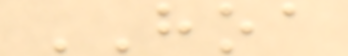HOA
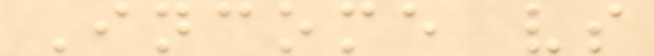Income vs
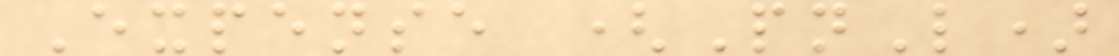Expense (PnL)
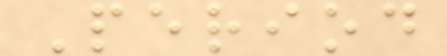Period
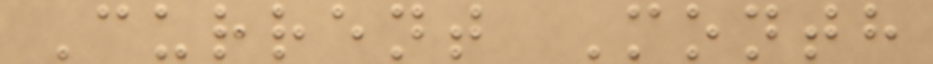Current Month
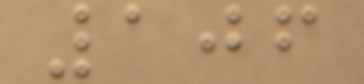106
